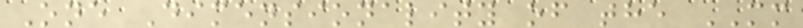One Dimensionality of the MM
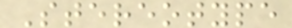Stereotype
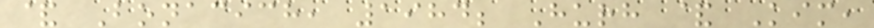& Bonacich, 1984; Hurh & Kim,
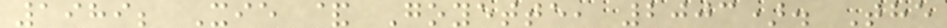1989; Xie & Goyette, 2003). The
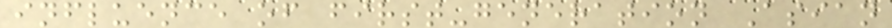influence of first-generation Asian
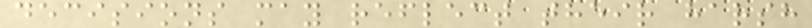decisions may reflect their harsh
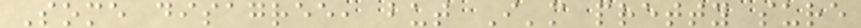Some disagree, but I'm pretty sure
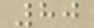80
